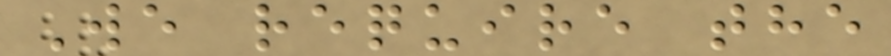We require the
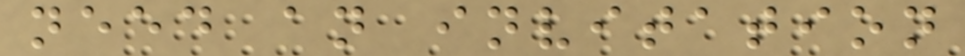need an invitation
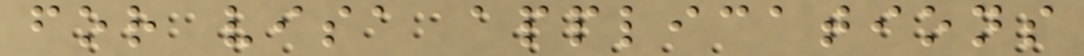for visa applications
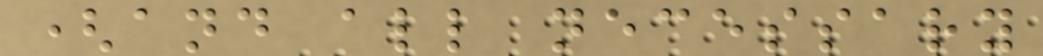(and all necessary
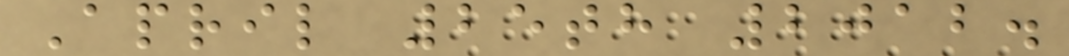April 25th 2012.
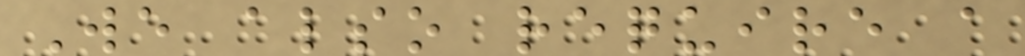We also require a
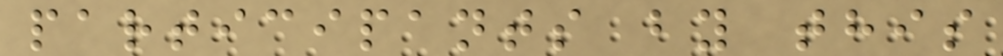participants by this
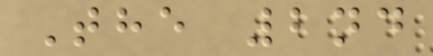The 2nd
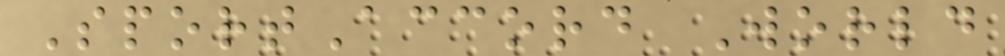SportAccord World
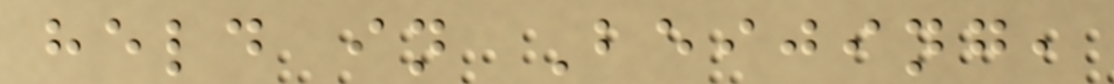held in Beijing,
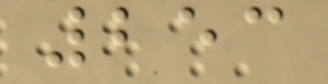253
